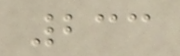233
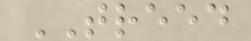TREED
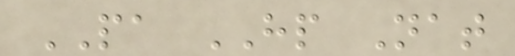PA HP Nat
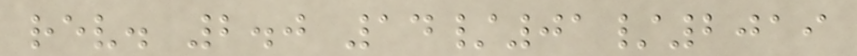rev. 2.0 14/01/2019
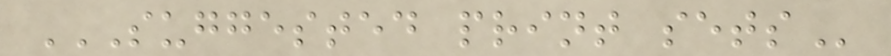SUGGESTED PRINT SETS
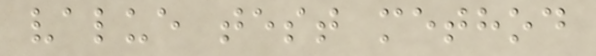value test method
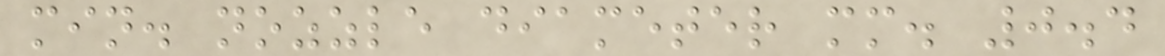min. nozzle diameter mm. 0.4
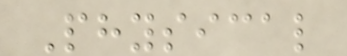Physical
